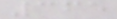365
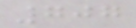707
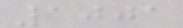1001
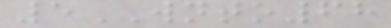5WNTO68
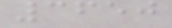3650
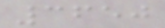3650
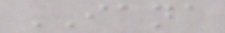IANA
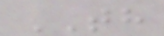TH
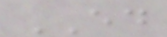ED
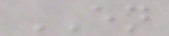EN
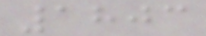1803
